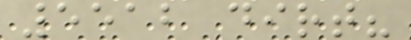5512 dirt?
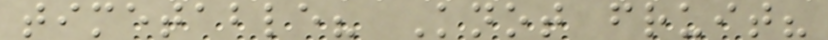timetable? Knot fruit?
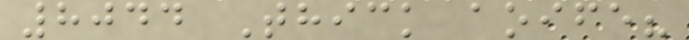8044 Thick aoife?
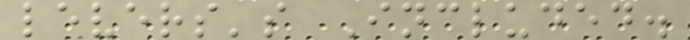levers's Included.
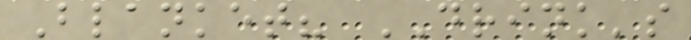Blanket? DRINK's
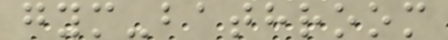gym-bathroom
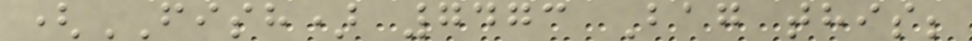(FISH) 7473 Bag this;
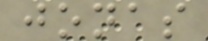jonas
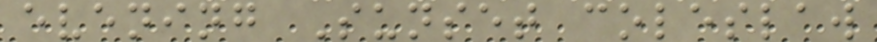evening Sunset coleslaw
